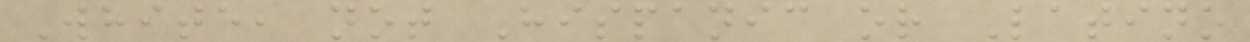White, not Hispanic or Latino
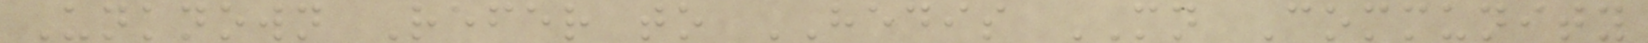Unknown Refer to HEDIS MN Community
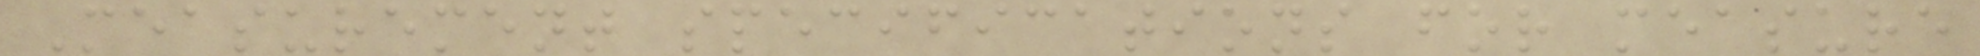Measurement specifications for measure
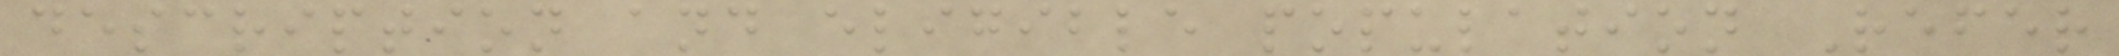description and eligible population Refer
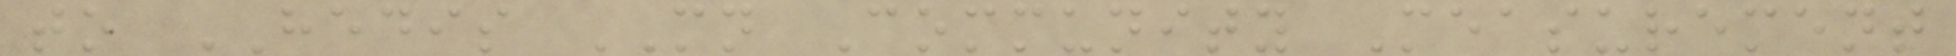to HEDIS MN Community Measurement
